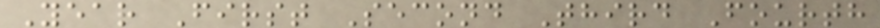Year First Second Third Fourth
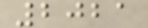2021
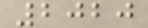2020
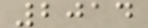2014
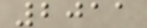2011
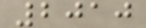2010
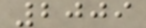2009
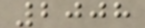2008
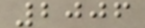2006
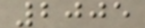2005
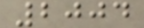2004
